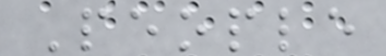People
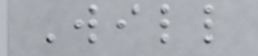Will
